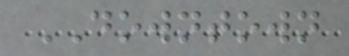DOWNTOWN
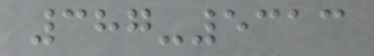387-5313
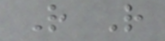R R
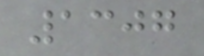1307
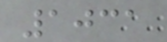1031
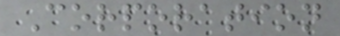Corporation
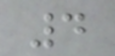4
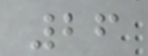26
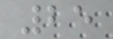25
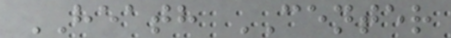HEATH CENTER
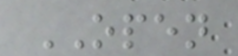OPEN
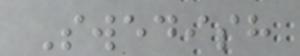Swedish
